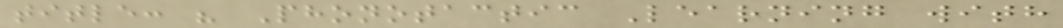title: " Phonotactic Learning with
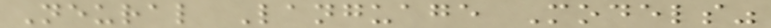Neural Language Models"
